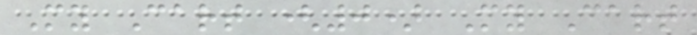My Cart (0) My Cart
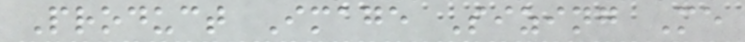Product Image Sizing Me
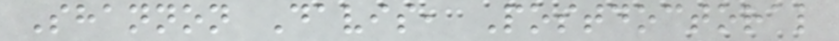Shannon Davis, Postdoctoral
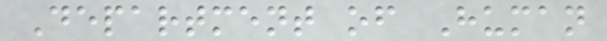Department of Human
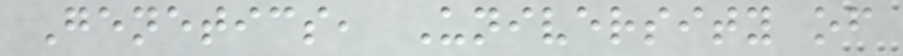Genetics, University of
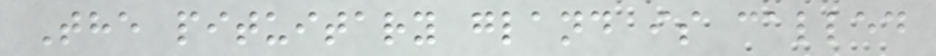The pituitary gland is called
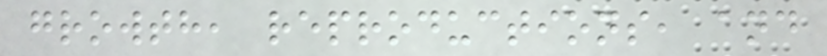growth, reproductions, and
